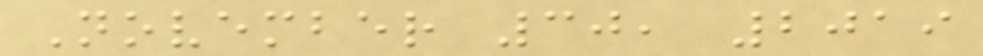November 30, 2019
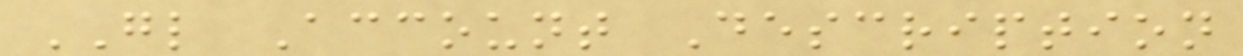GL Account Description
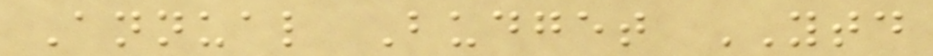Annual Budget YTD
